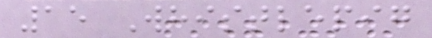15 Whistlepig
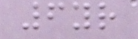6yr
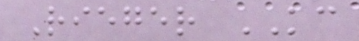Rieger KC
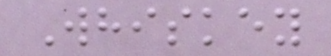Whiskey
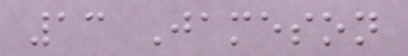13 Jameson
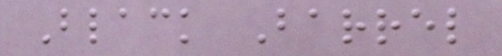Black Barrel
